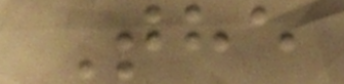The
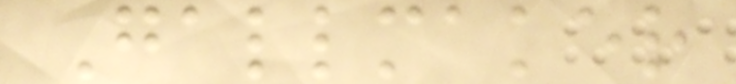Gallmaker
